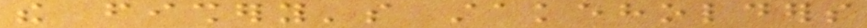the fishery's stakeholders
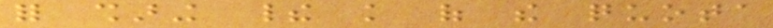for sharing their knowledge of the quota
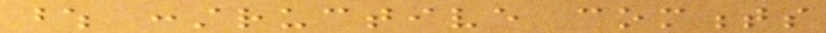whose constructive comments
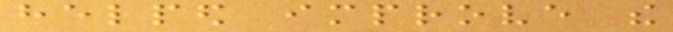helped improve the
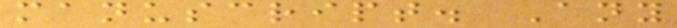manuscript. Any
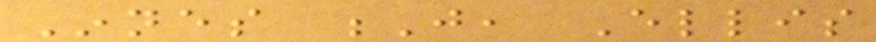Innes J, Ellis
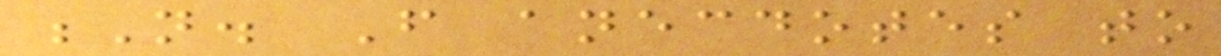N. From anecdotes to
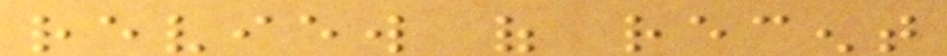review of recent
